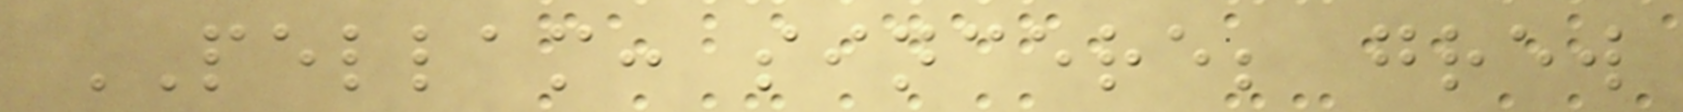PELLAM: sincere; grew
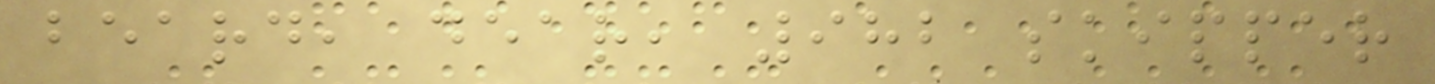beard, dear, 982 skipper
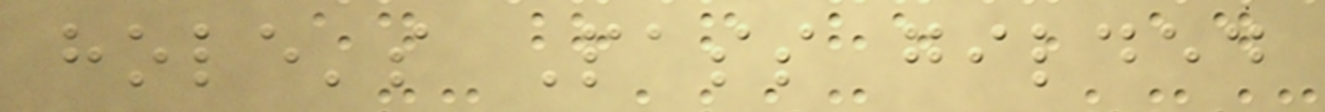hole's Pass gilded
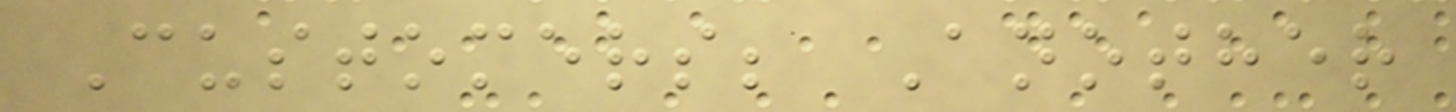Customers; Another
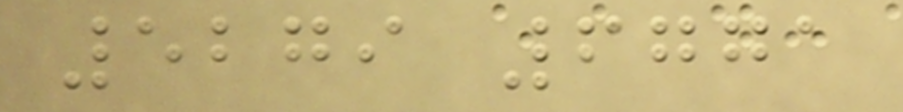5279 6771
